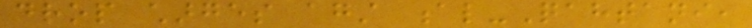drop charges against al-Qahtani,
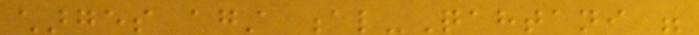charges against al-Qahtani were
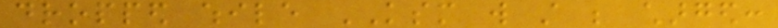dropped while KSM will still be charged:
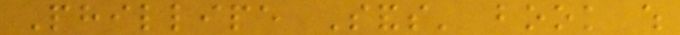Phillipe Sands' book which
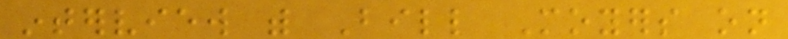interview with Bill Moyers on
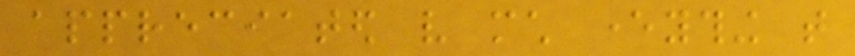appreciated very much everything that
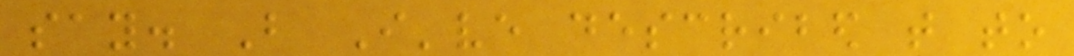say. But I've described that to
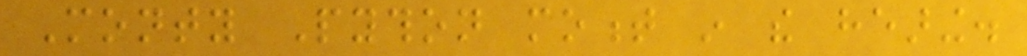Monty Python moment in the hearing.
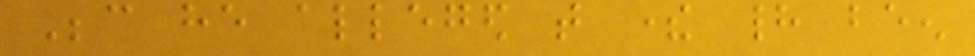Because he alleged that there had been
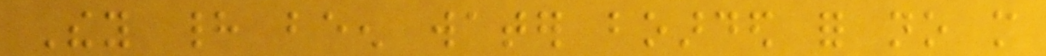They had been water boarded for no more
